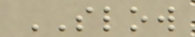SLOW
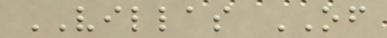VILLAS OF
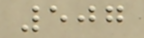507
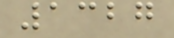1327
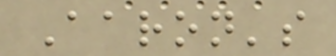Aaron's
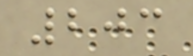203
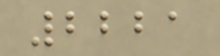2221
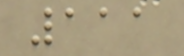111
